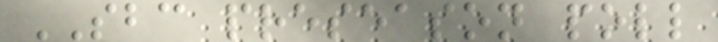SBC preseason poll
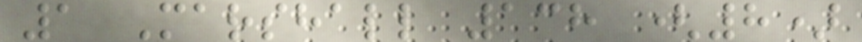1 Marshall 138 (8)
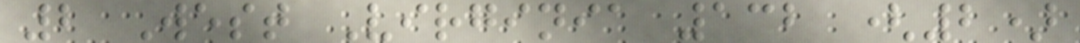2 West Virginia 132 (2)
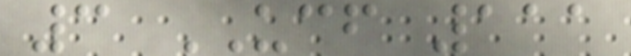3 UCF 111
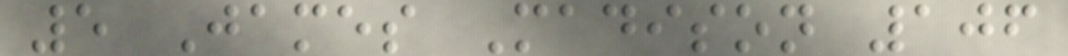5 James Madison 106
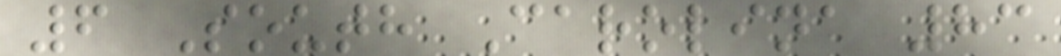6 South Carolina 83
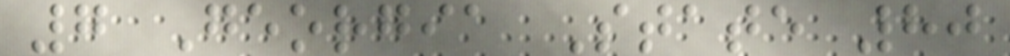7 Georgia State 80
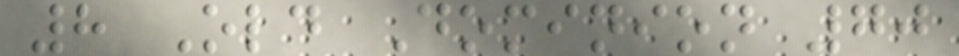8 Old Dominion 70
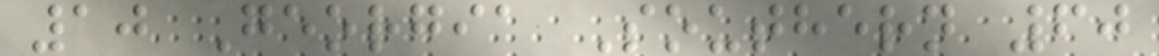10 Georgia Southern 60
